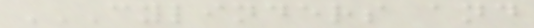CYLINDERS AND
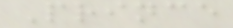Prince
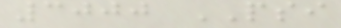3000 PSI
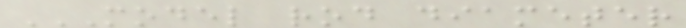MODEL ROD DIAMETER
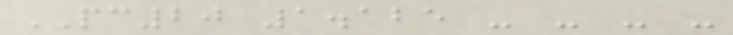PC20 1.125 - - - -
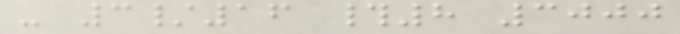- 3/16 #8 3000
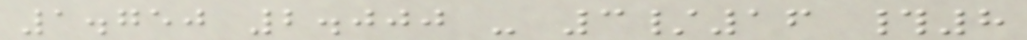1.750 2.000 - 3/16 #8
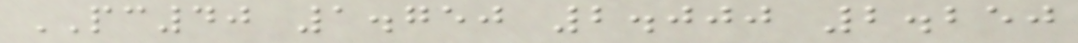PC40 1.750 2.000 2.250
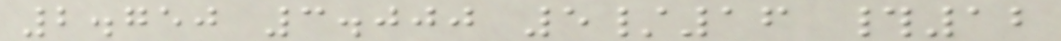2.750 3.000 5/16 #12
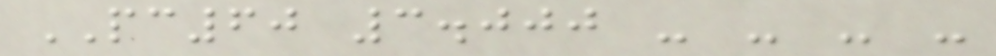PC60 3.000 - - - -
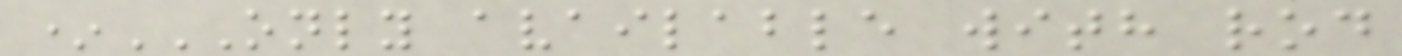*ONLY AVAILABLE WITH ROD
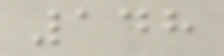148
